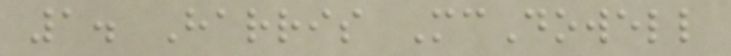1. Harris McDowell
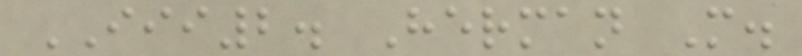III2. Herman M.
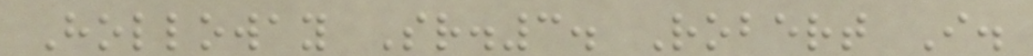Holloway Sr.3. Robert I.
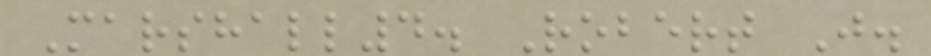Marshall4. Robert J.
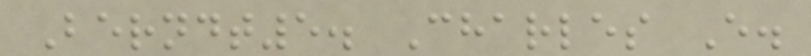Berndt5. Charles E.
